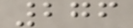276
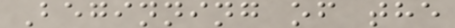Beginning of the
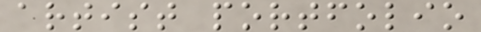artist portfolio
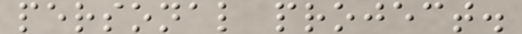personal project.
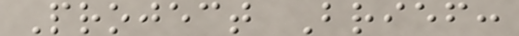Project Brief:
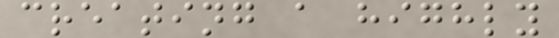creating a highly
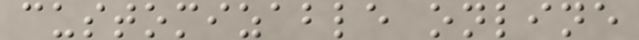customizable online
